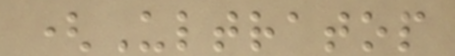(Ultratop
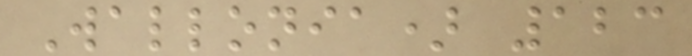Wallonia) 123
